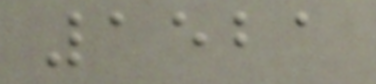1521
